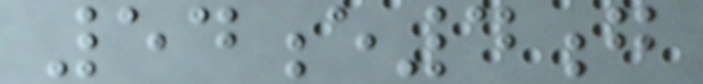54e4g
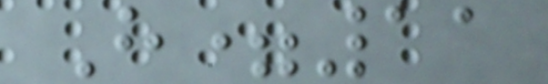H=11
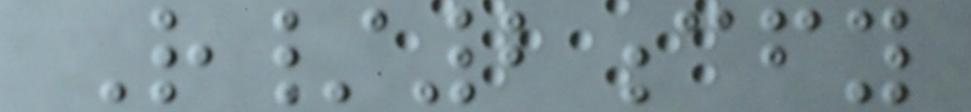R/2cfy
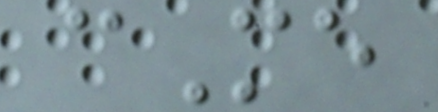cMe
